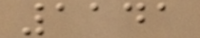1141
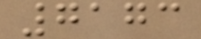7173
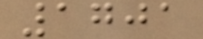1701
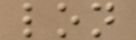lon
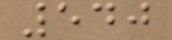540
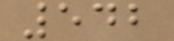542
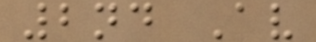2nd Av
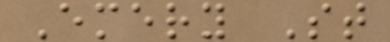Emery St
